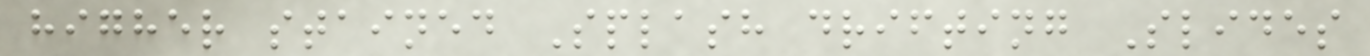higher stained Splash drifting Slides
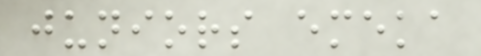juniors emeka
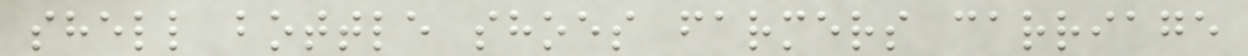shell bottle shoes farmers carriage
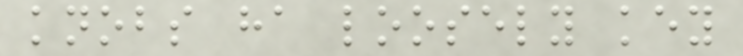knobs ha loosely key
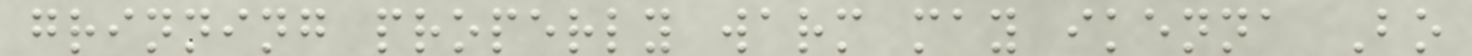grinning properly warm may ikenna Bo
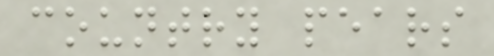country pears
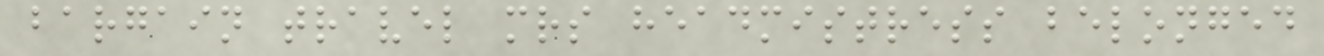bargain travel mrs headmistress belonged
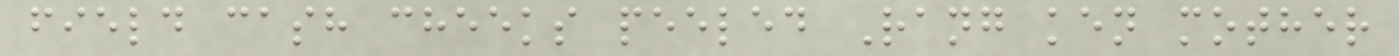field cash cheeks peeled Rang ken mother
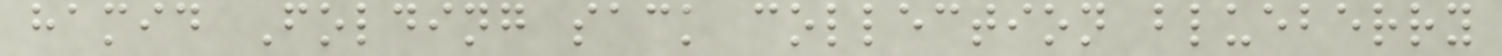hamid Folding sack collection blueberry
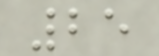25
